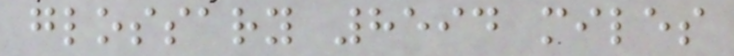glossary 8594 miles
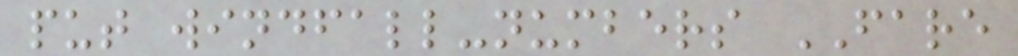put windfall-numbers FARE
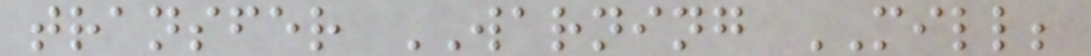transfer WARNING MILL;
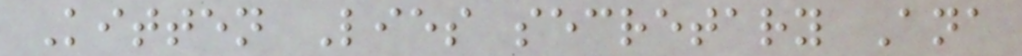Kitten Lies secretary Ana
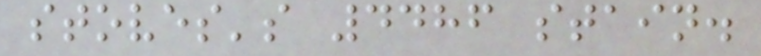stoves's 4486 stain.
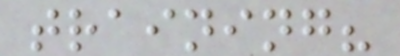training?
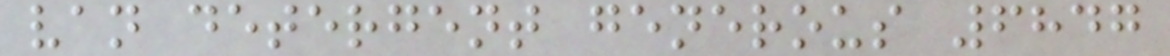van detergent generous 6847
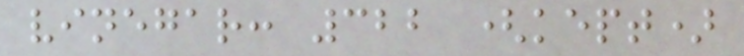vinegar: 322 (kept)
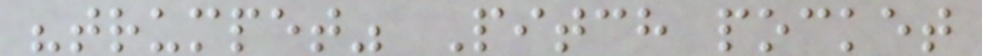"trumpet" Pitch pocket
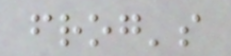frog's
